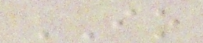IO
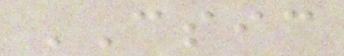CSIC
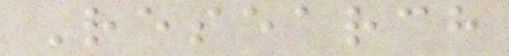Research
